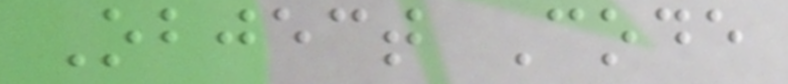Object Code
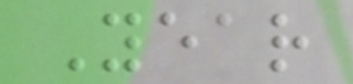Year
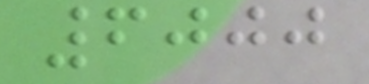6000
